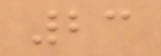23
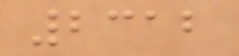2312
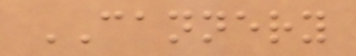CANNERY
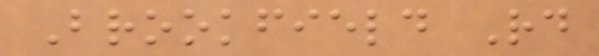Brookfield Rd
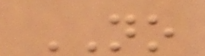NO
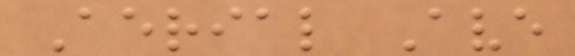Aerial Ave
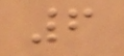6
